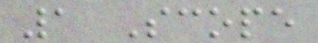1 Scope
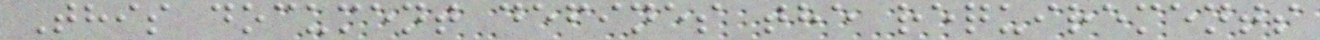This document defines the requirements
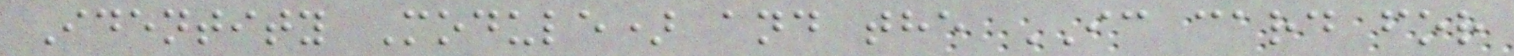Identity Module) and the IC card for
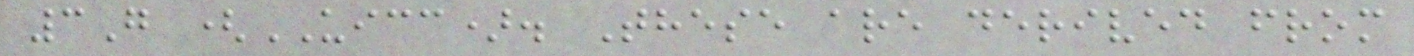3G (UICC). These are derived from
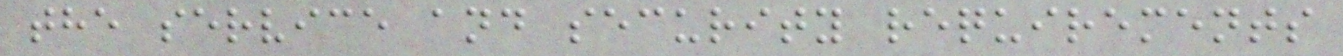the service and security requirements
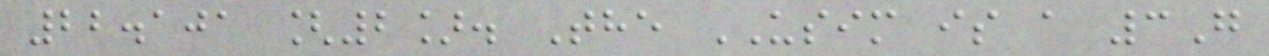22.101 [2]. The USIM is a 3G
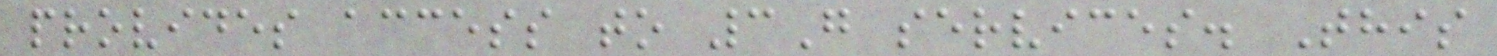provides access to 3G services. This
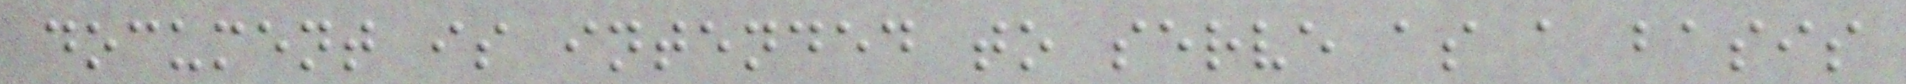document is intended to serve as a basis
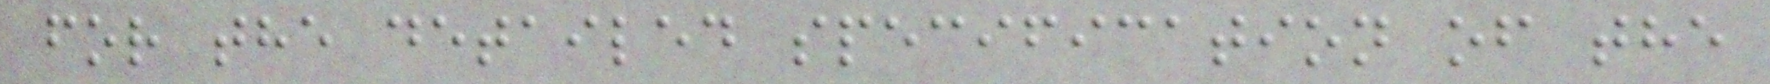for the detailed specification of the
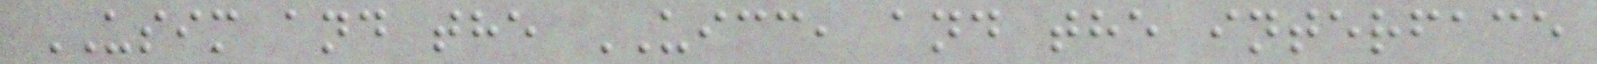USIM and the UICC, and the interface
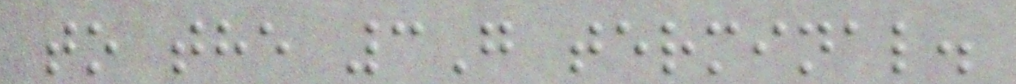to the 3G terminal.
